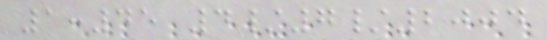1:45 4/7/2004
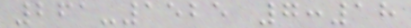261-1525 7:18
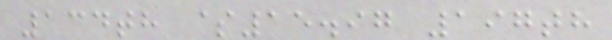134th $15.97 197th
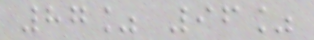87% 96%
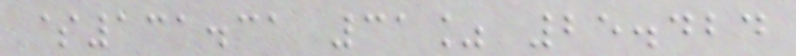$131.31 31% 25.424
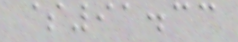$91.33
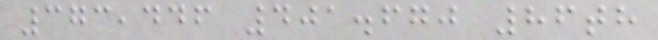373,446 401.670 86th
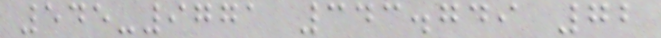545-9771 343.749 72
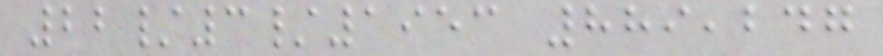22/3/1953 889,247
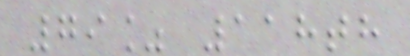79% 118th
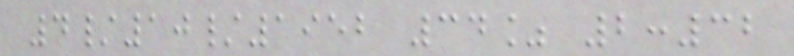4/10/1952 34% 2:32
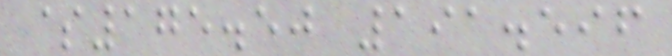$175.50 191.596
